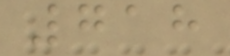718
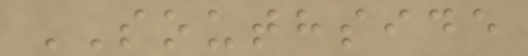SOUTHSIDE
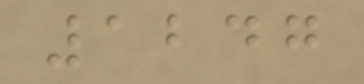1247
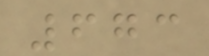673
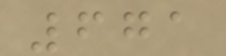671
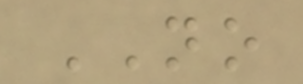NO
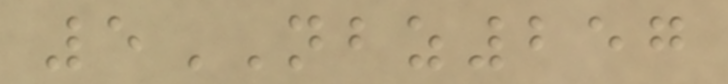5NBZ257
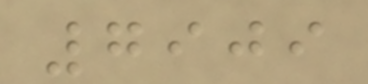7909
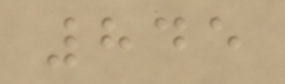845
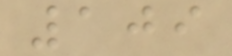109
